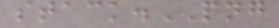stack.PNG
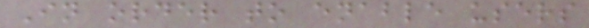In order to enable users
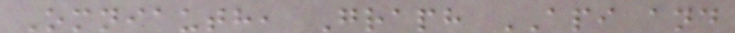Omniauth, Graph API and
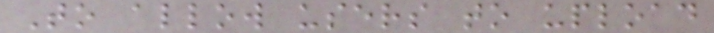To allow users to upload
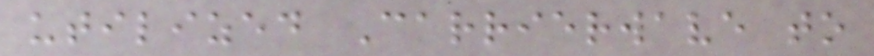utilized Carrierwave to
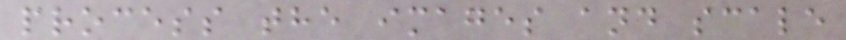process the images and scale
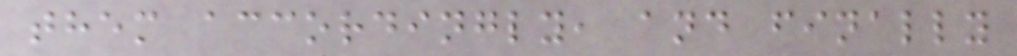them accordingly, and finally
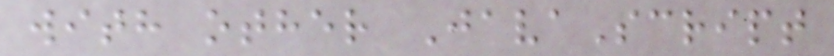with other JavaScript
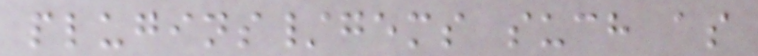plugins/gems such as
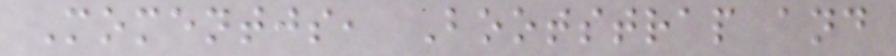Momentjs, Bootstrap and
